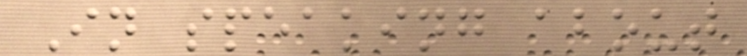In speaking about
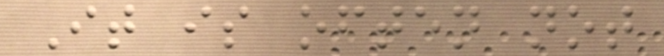It is often not
